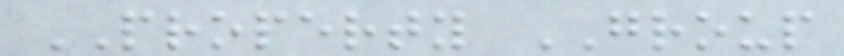PROPERTY GROUP
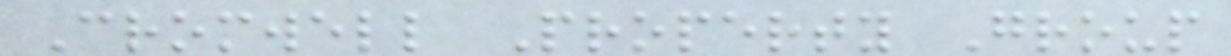Cromwell Property Group
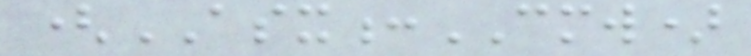(ASX:CMW)
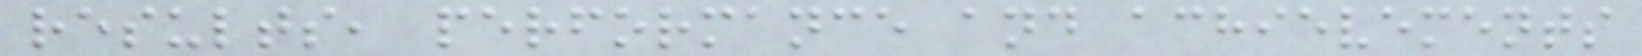results, performance and achievements
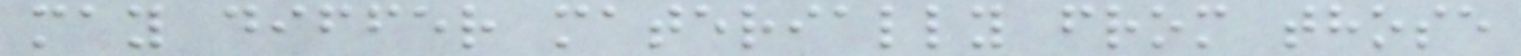may differ materially from those
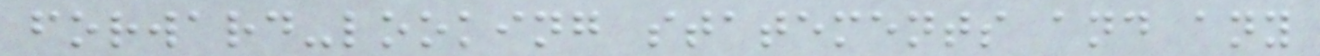forward-looking statements and any
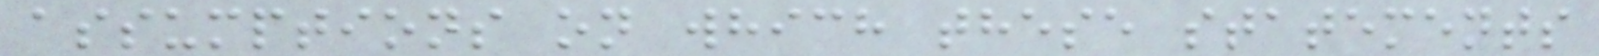assumptions on which these statements
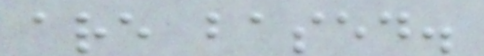are based.
